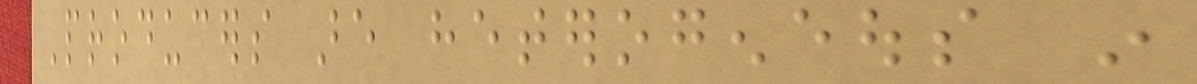Producers are heterogeneous in
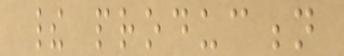their production
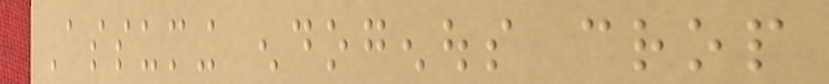Assuming endogenous crop
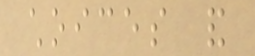choices and
